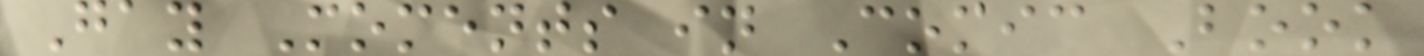Gay Moments in Comic Book
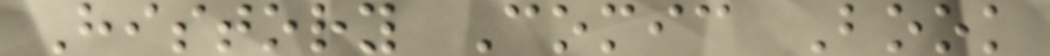History Comic Book
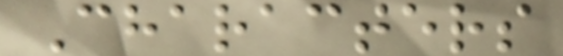Characters
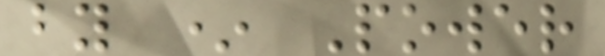by * Power
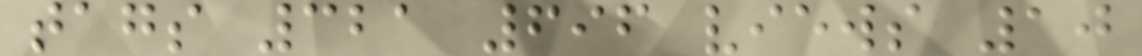tags 321 696 views 10
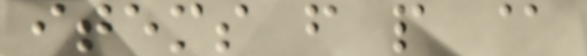items f p @
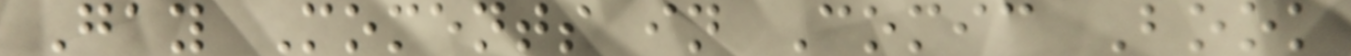Gay Moments in Comic Book
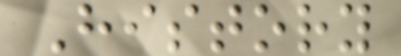History
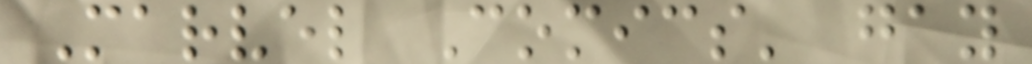Marvel Comics' gay
